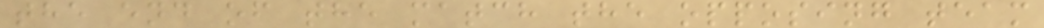the end of the match the opposing team
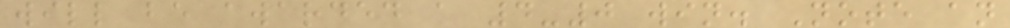will be awarded a 4-0 win. Note an
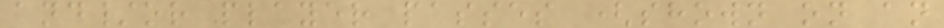and/or player passes (shown on an
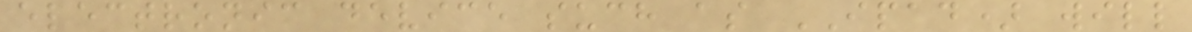electronic device such as IPAD) will
